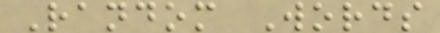Random Words
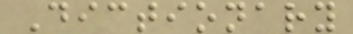Dictionary
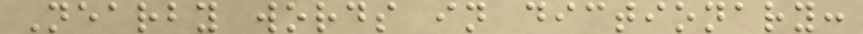Nearby words in dictionary:
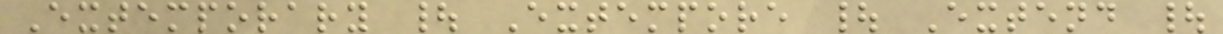Extemporary | Extempore | Extend |
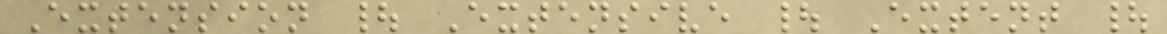Extension | Extensive | Extent |
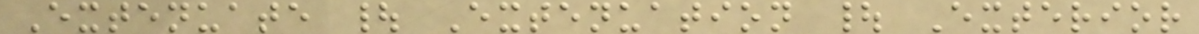Extenuate | Extenuation | Exterior
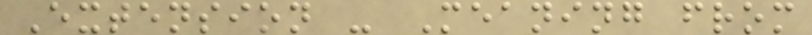Extension - Meaning from
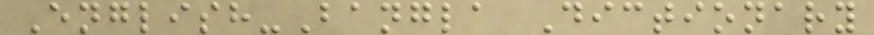English-Bangla Dictionary
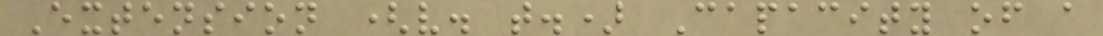Extension (v. t.) Capacity of a
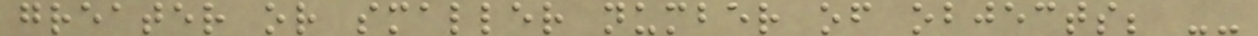greater or smaller number of objects; --
